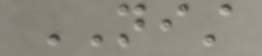NIST
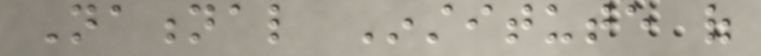National Institute of
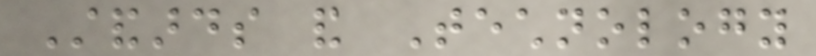Standards and Technology
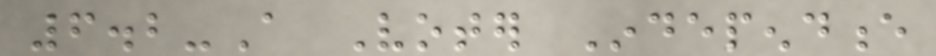6.2-A Voter Independence
